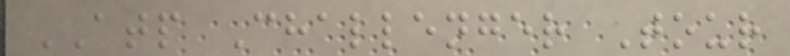ATP Challenger Tour
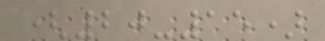(20-15)
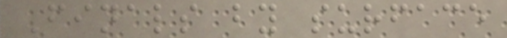Finals by surface
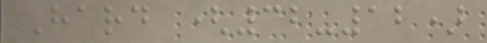Hard (32-12)
